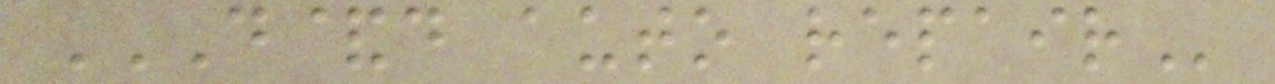D&D AUTO REPAIR
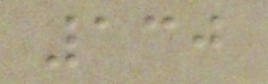130
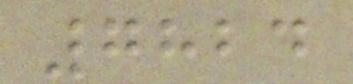7824
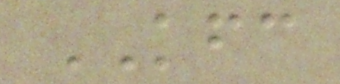KFC
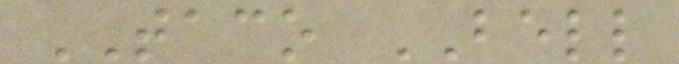TACO BELL
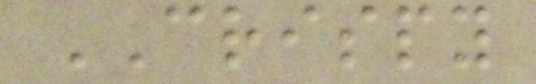CRISPY
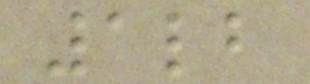1lb
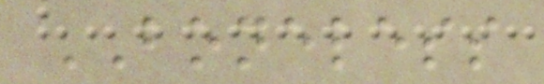BONELESS
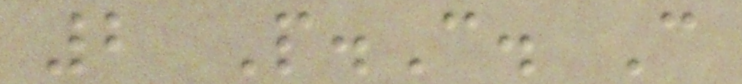2 P.C. C
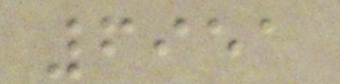6951
